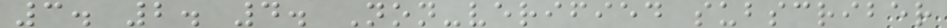3. 2. 4. Non-verified subscriber
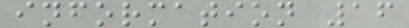information 16
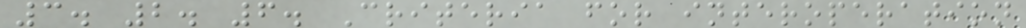3. 2. 6. Criteria for interoperation
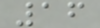16
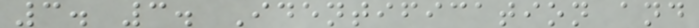3. 3. Identification and
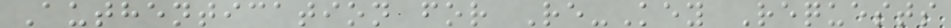Authentication for Re-Key Requests
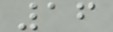16
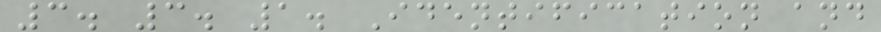3. 3. 1. Identification and
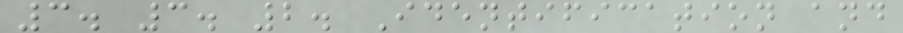3. 3. 2. Identification and
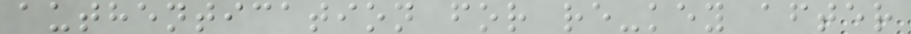authentication for re-key after
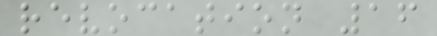revocation 16
